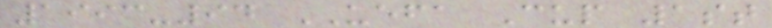1993-94 UEFA Cup 1st
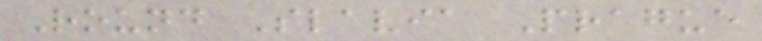Round Slavia Prague
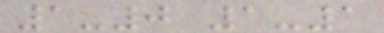1-0 1-1
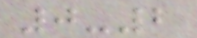0-2
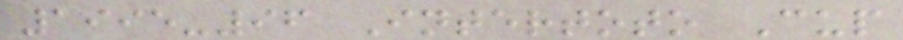1995-96 Intertoto Cup
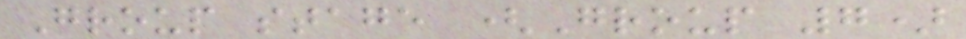Group stage (Group 7)
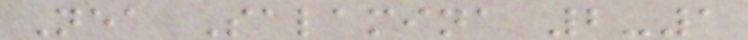Nea Salamina 2-1
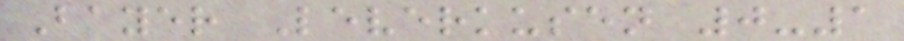Bayer Leverkusen 0-1
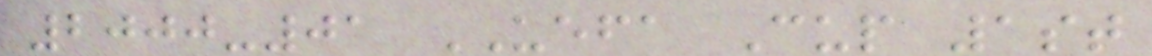2000-01 UEFA Cup 1st
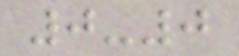0-0
